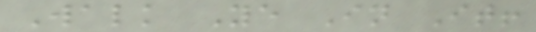Walk Ye In It!
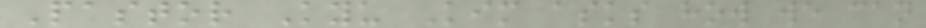Pastor Kyu Kim asks how we can
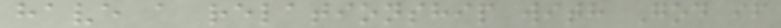have a relationship with God if
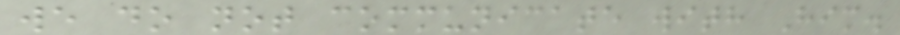we do not communicate with Him.
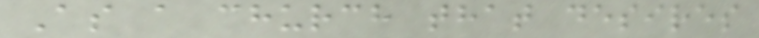As a church that desires
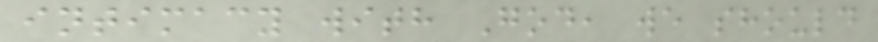intimacy with God, we should
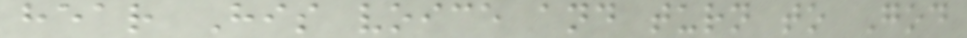hear His voice and turn to God
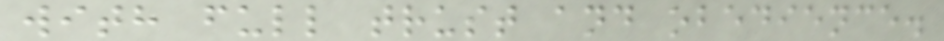with full trust and obedience.
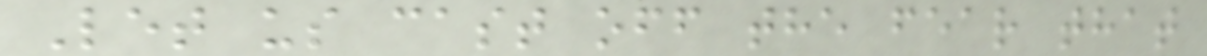Let us cast off the fear that
